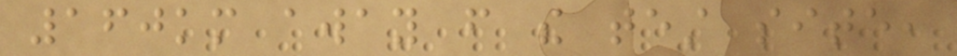160km away from the test site,
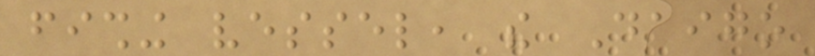fishing vessel, the Daigo
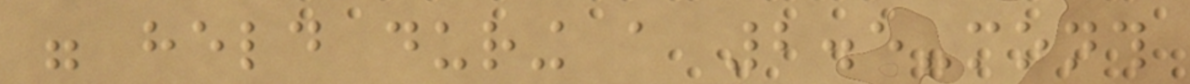were held during a 2.5-month
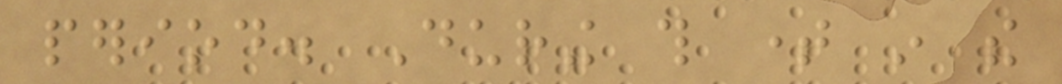period. During this time in the
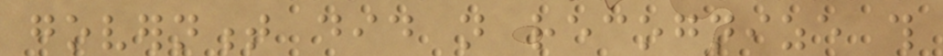government did not recognize this
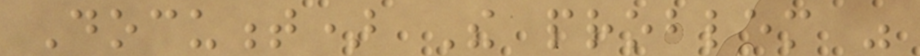Document) The problem was
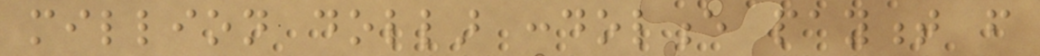million dollar condolence payment from
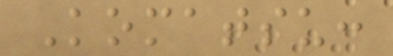Komatsu:
